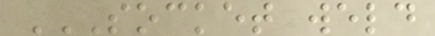SOCKET WELD
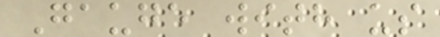Gauge with us
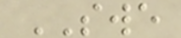SWE
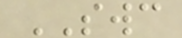SWC
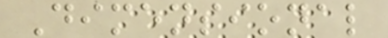Dimensional
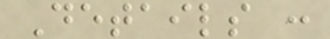Details :
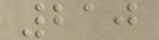210
